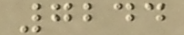7244
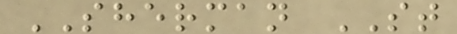SHERMAN ST
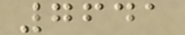7641
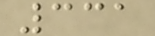331
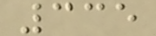335
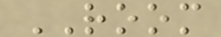ROOM
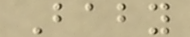Baby
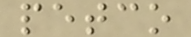petco
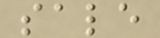sale
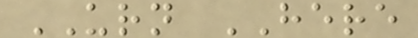URN HERE
